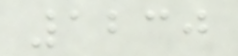1230
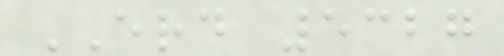ERD 5327
